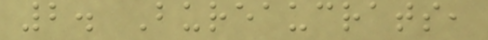2. Bureaucrats,
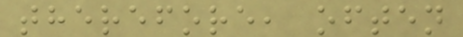therefore, often
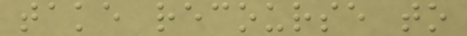take recourse to
